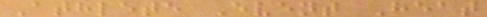Athlete Event Heat
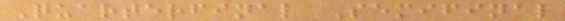Quarterfinal Semifinal
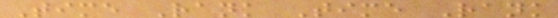Time Rank Time Rank
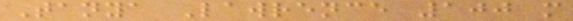Tanya Lawrence 100 m
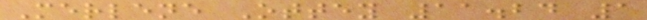Merlene Ottey 11.24 1
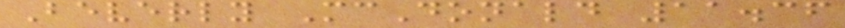Beverly McDonald 11.36
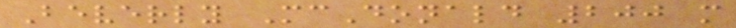Beverly McDonald 200 m
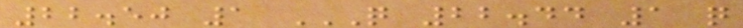22.50 1 Q 22.44 1 Q
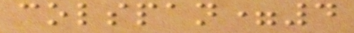colspan=4
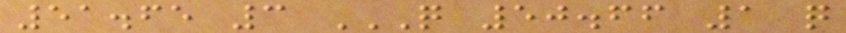51.65 3 Q 50.66 1 Q
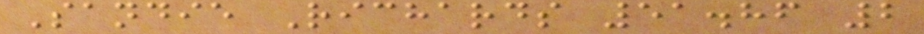Sandie Richards 51.86 2
